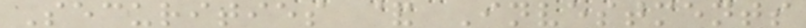Securities & Investments
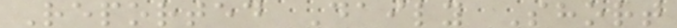Reported Daily Short
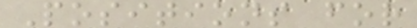Positions for
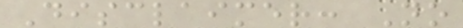Disclaimer: No
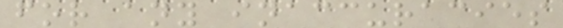for any inaccuracies
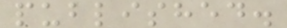published.
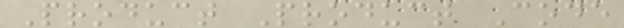Product Product Code
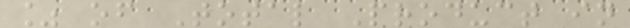% of Total Product in
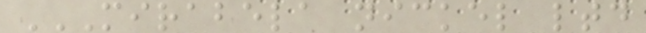MIRABELA NICKEL LTD
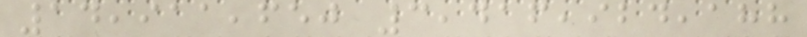14,911,650 3,416,924,188
